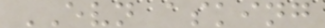EVN asking
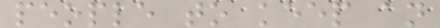people to keep an
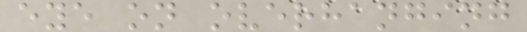eye on overhanging
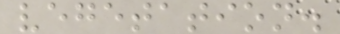vegetation.
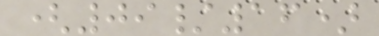(09/16)
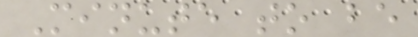Minute to be
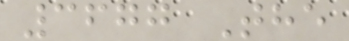3677 The
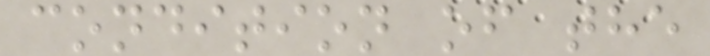condition of the
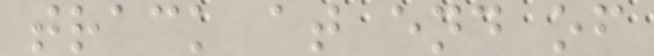track at end of
